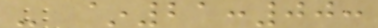- ~21:00:
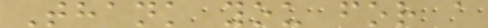Thank you for a
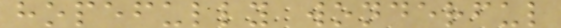hopefully wonderful
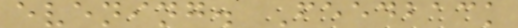evening. Feedback
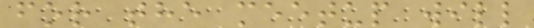for the meetup will
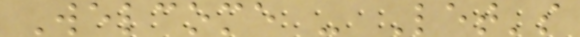Welcome - Let's
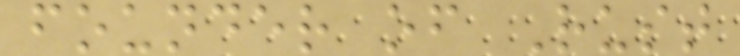founder of Rust
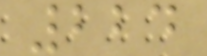224
